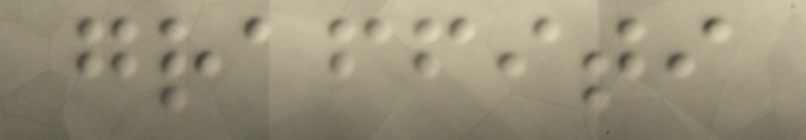graffiti
